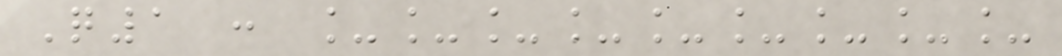Q1 : _________
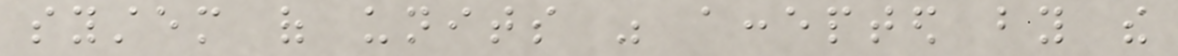system of units was accepted by the
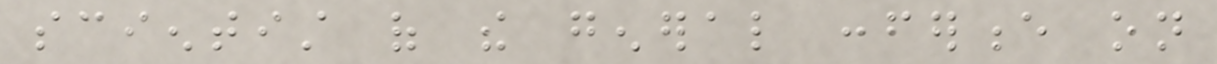scientist of the general conference on
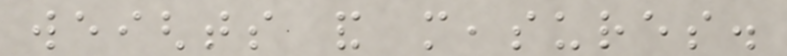weights and measures.
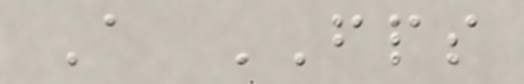A FPS
